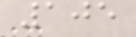105
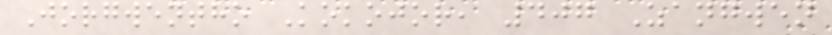Jorgwentho Kokojor, 407 Zangwen
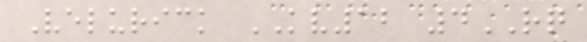Velurick KV12 4RQ
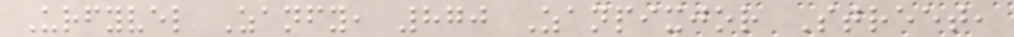Urfyvel Zanfy, 870 Zanpixjor Street,
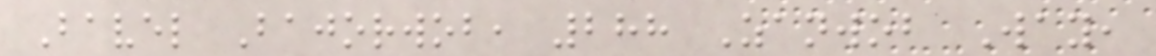Bavel Bajorwob, 288 Zanwob Way,
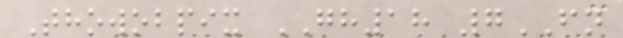Thowobpix GH18 7FN
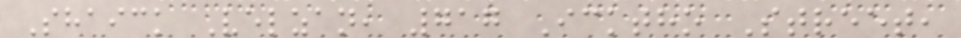Shaick Velzan, 717 Icktho Street,
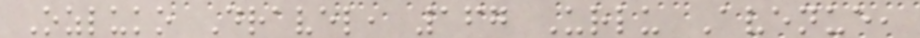Ozluko Dravel, 167 Urlu Avenue,
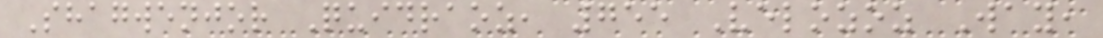Shagwenjor Quidraoz, 755 Velozoz Way,
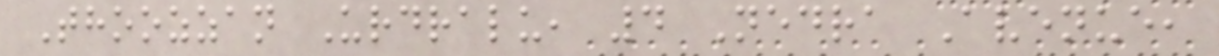Thoozzan Urdralu, 4 Nedra Avenue,
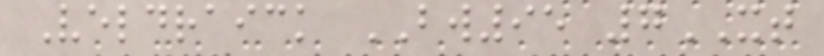Veldraick BW95 7XT
